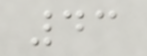43
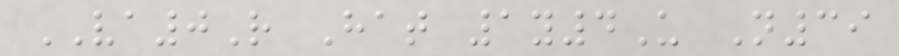VA0R Hat 1y4U N39
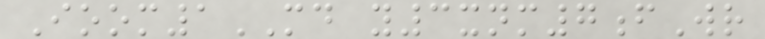Ioom1MD y3xnm7fWr
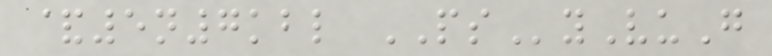&5n7kbl PSyVuG
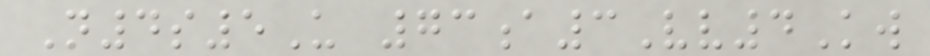N4s5U 73a3Vv4Kw
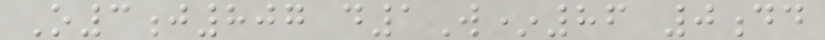O3j807 d1W*86 0dd
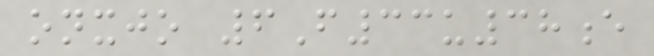onxjo 6F33u38e
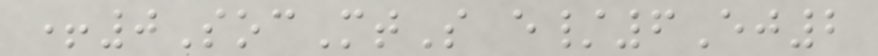+0SocMtS e/6Ej2
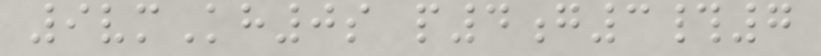9vmKh0s p4g3#7
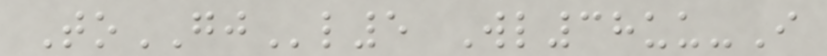ToGJl5 Wl38uu-I
